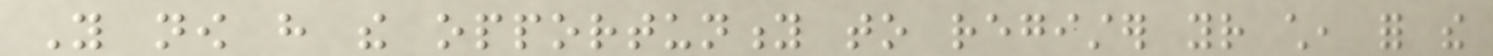You now have the opportunity to register your child, for the
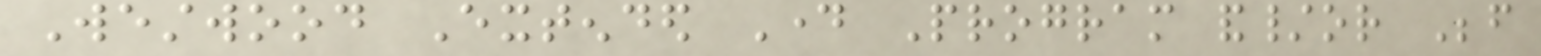Westwood Extended Day Program and/or Before
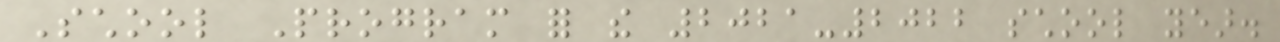School Program for the 2021-2022 school year.
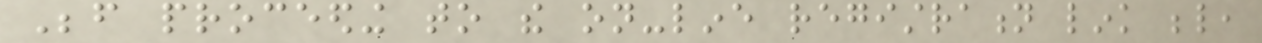Before proceeding to the on-line registration link below,
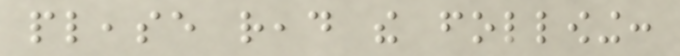please read the following:
